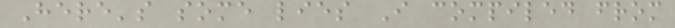Here's some lies I compiled from
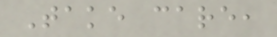Take care,
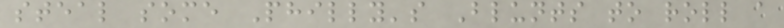steal some Philly's Blunts to roll a
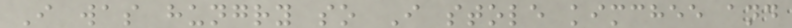I was hungry so I stole kimchee and
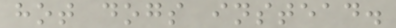hot dogs instead.
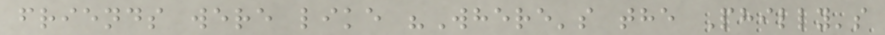friends were like "Where's the Philly's
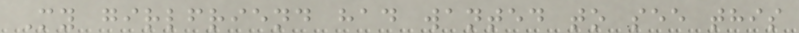My girlfriend had wanted to see this
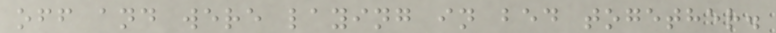off and were laying in bed together.
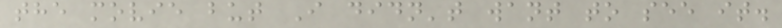the movie but I didn't want to see it.
